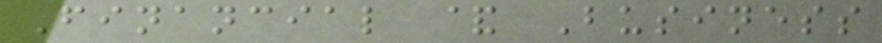Financial & Business
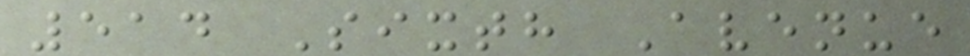514 Sixth Avenue
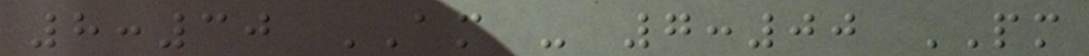8:30 AM - 7:00 PM
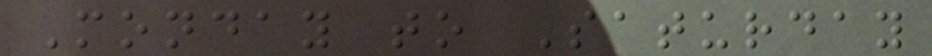Monday to Saturday
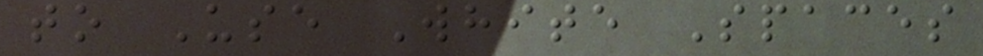to Use White Spaces
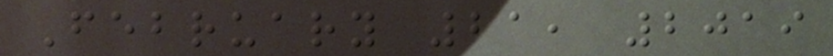February 21, 2019
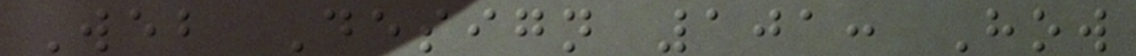Web Design 101: How
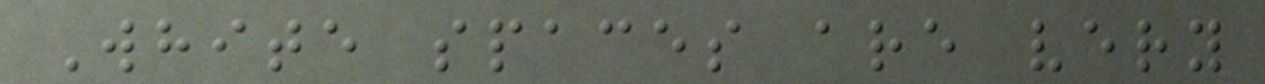White spaces are very
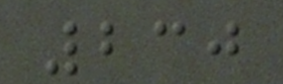230
